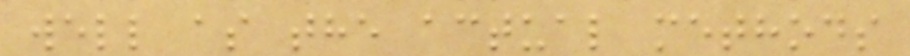well as the actual methods
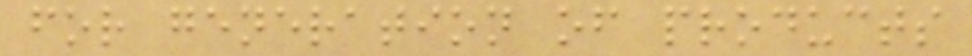for generation of products
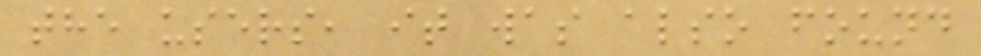the users, it was also found
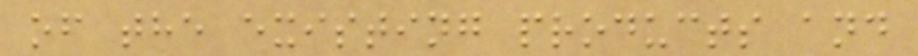of the existing products and
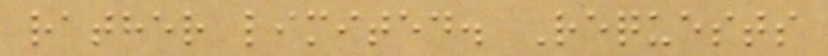rather limited. Requests
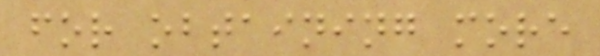for obtaining more
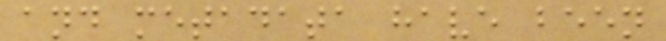and metadata have been
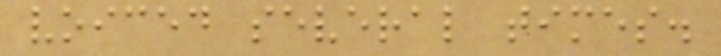voiced several times.
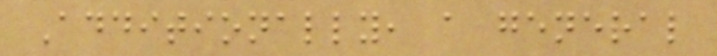Additionally, a general
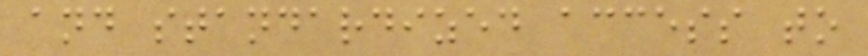and standardized access to
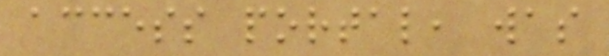access portal, was
